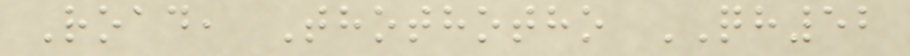Road, Thothotho QH52
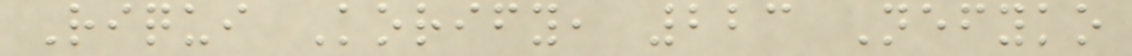Riqui Korify, 223 Nefyko
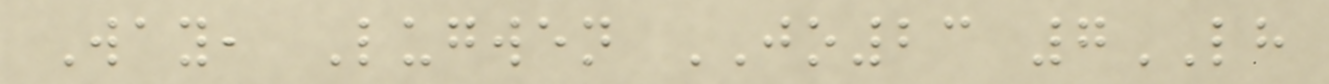Way, Lugwen JO23 7LH
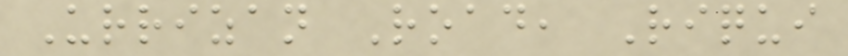Urrizan Road, Riqui
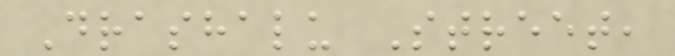Drashalu Street,
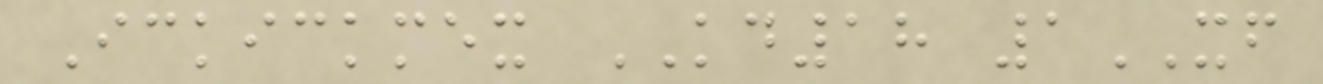Ickickmex KD18 1XF
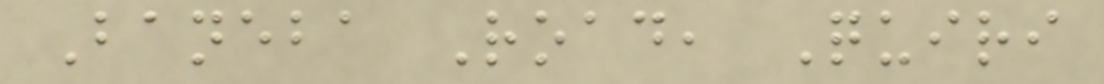Baneba Road, Quiri
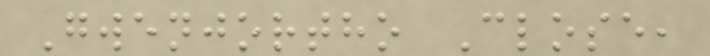Gwenjortho Close,
